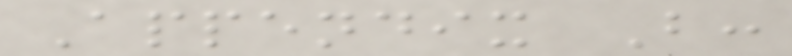Appendix B:
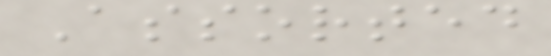Assorted
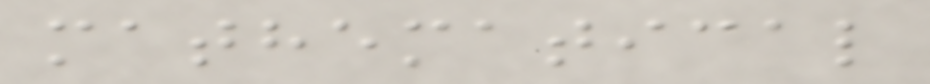mathematical
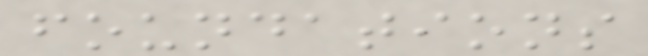foundations
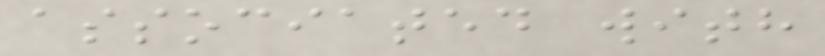associated with
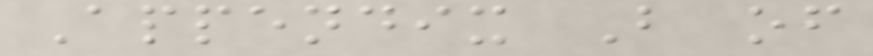Appendix B of
